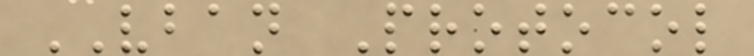VBAN Protocol
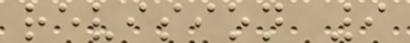revision 9
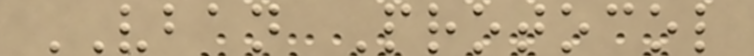VBAN Protocol
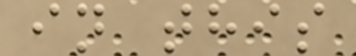in this
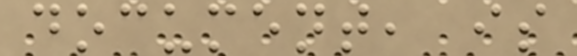document, is
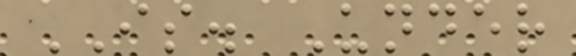IS. Under
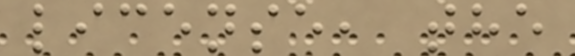license, the
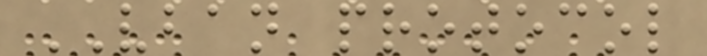VBAN protocol
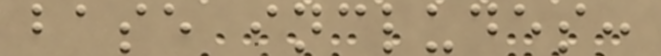base includes:
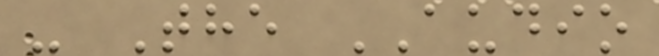- The AUDIO
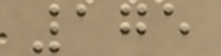175
